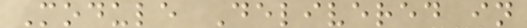Module Delivered in
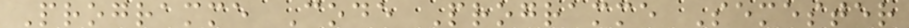Programme Code Programme Semester
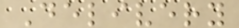Delivery
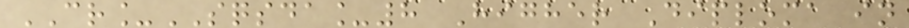CR_SQSDA_8 Higher Diploma in
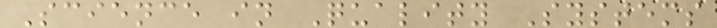Science in Quality Systems
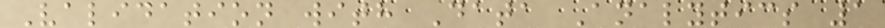Validation with Data Analytics 1
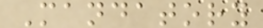Mandatory
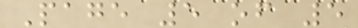Page 5 of 5
